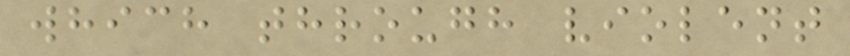which through violent
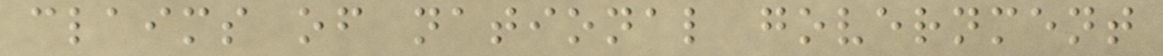claims of national government
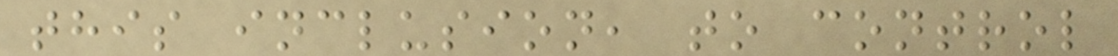this inclusion, to control
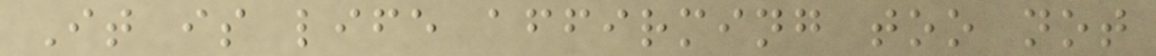It is life affirming too not
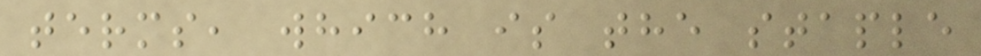terms, which is the staple
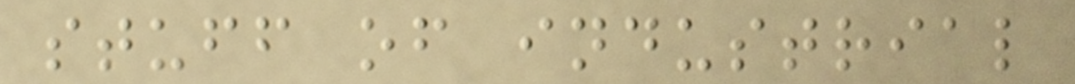stuff of industrial
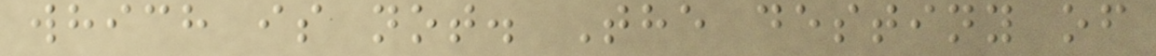which is not. The destiny of
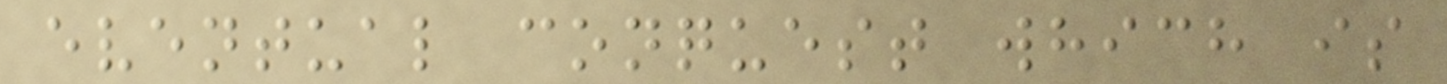eventual conquest which is
